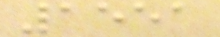1551
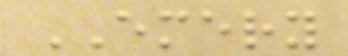EMERY
